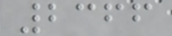2366
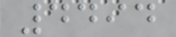4494
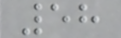58
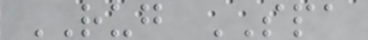RUG SPA
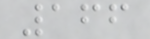166
